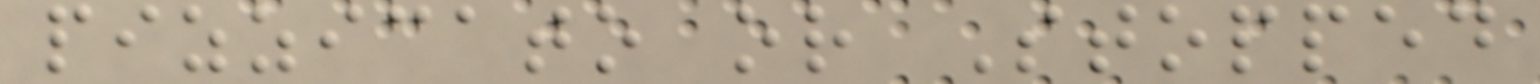pizzicato or Stopped
